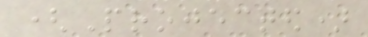(Projected)
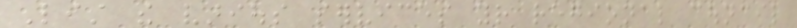List the various services your regional council
